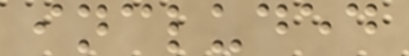included
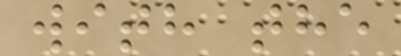with the
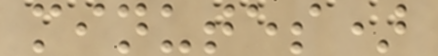minutes)
